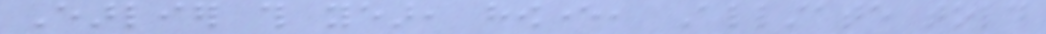Earlier this year, however, Allstate told
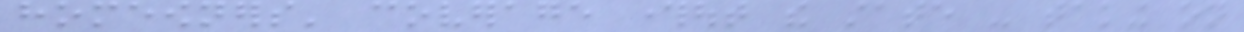homeowners' coverage throughout the state - taking on
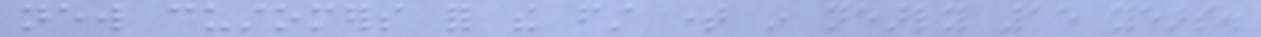new customers for the first time in nearly 15 years.
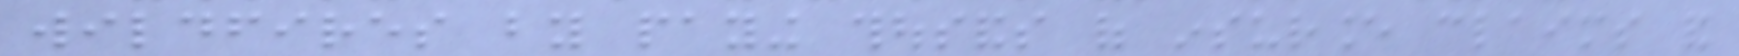wildfires by paying thousands of insurance claims and
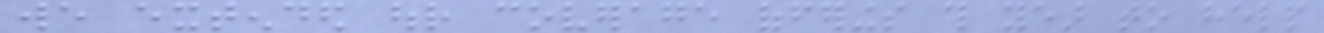we extended our coverage offerings this year to help
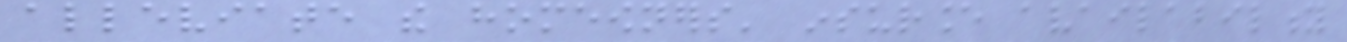alleviate the homeowners' insurance availability
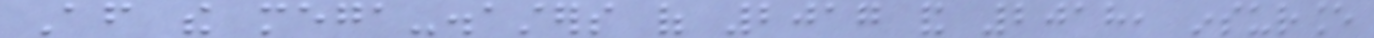After the mega-disasters of 2017 and 2018, insurance
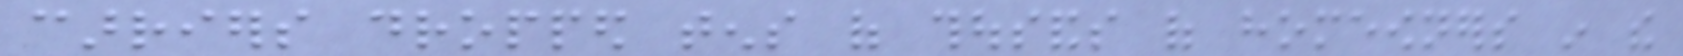carriers dropped tens of thousands of homeowners in the
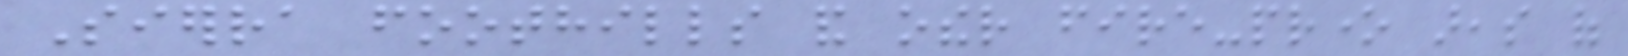Sierra foothills and other fire-prone areas of
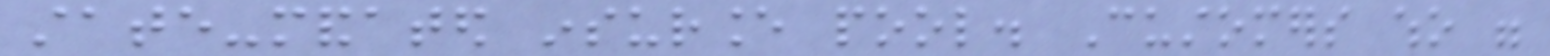state-mandated insurance pool. Customers who were
